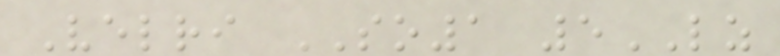Velri SO1 5LZ
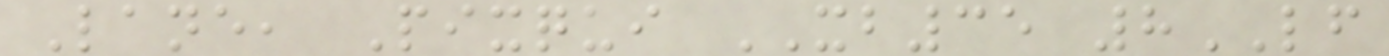Lane, Pixqui XB35 8LF
